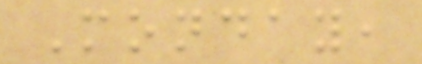Monday,
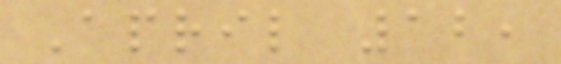April 12,
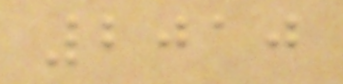2010
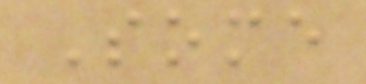Some
